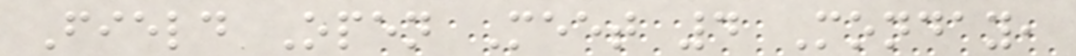Field Open Meet 4 Monday,
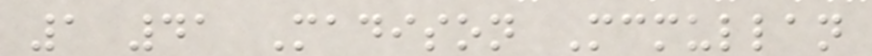1 41 Madison Mcmullan
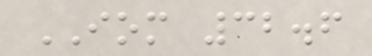IOM 32.6
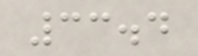33.4
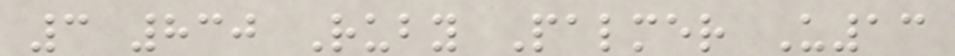3 830 Ruby Palmer U13
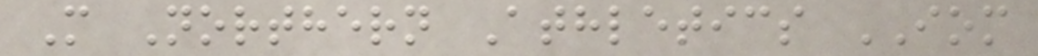M Northern Athletics IOM
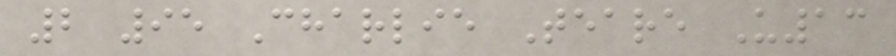2 95 Charlie Teare U13
